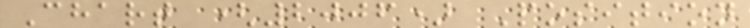Chart (2006) Position
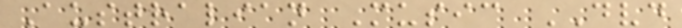Australian Music DVD
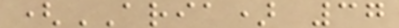(ARIA) 37
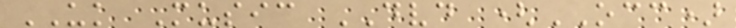UK Music DVD (OCC)
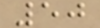50
